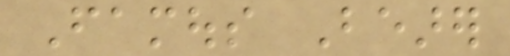Famous Bearer
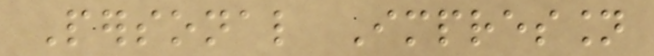Personal Impression
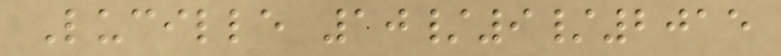Lucille 10/9/2015
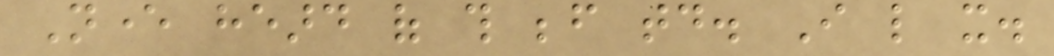Never heard of this before today. I like it.
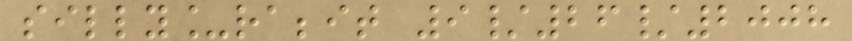silly_rabbit 9/26/2008
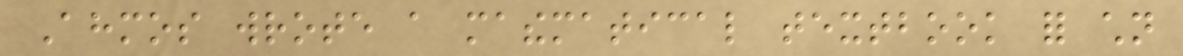Ahmos wrote a mathematical textbook for children
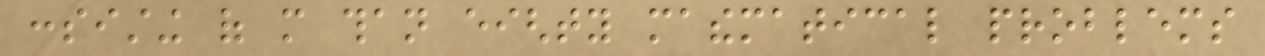consisting of more than eighty mathematical problems
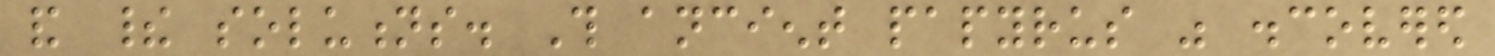and their solutions. This ancient papyrus was discovered
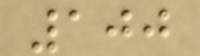100
